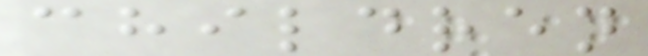children
